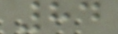84
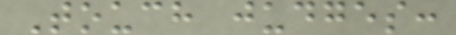Touch judges:
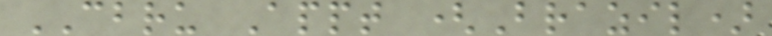CBRU Appt (Brazil)
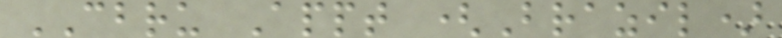CBRU Appt (Brazil)
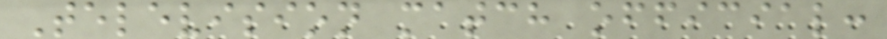Television match official:
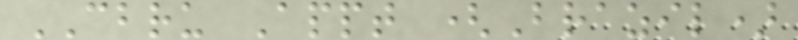CBRU Appt (Brazil)
